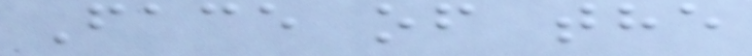Face of the
